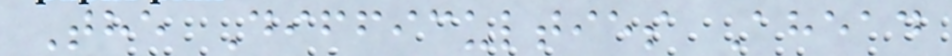The Difficulties Ahead
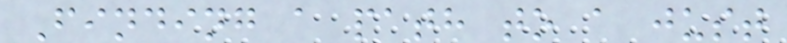Finding a path to a just
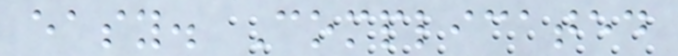easy. Complicated
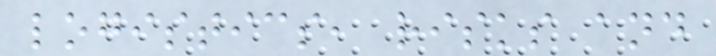logistics, risks and
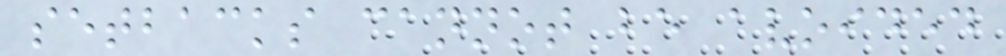setbacks cannot be avoided
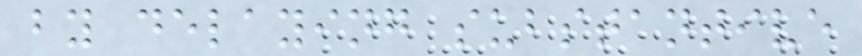by delaying substantive
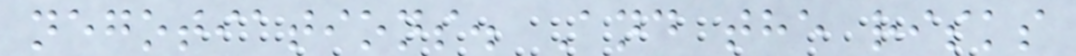negotiations. And the risks
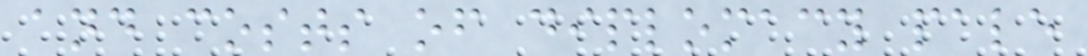and costs of diplomacy pale
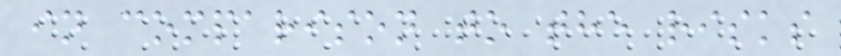in comparison to the risks
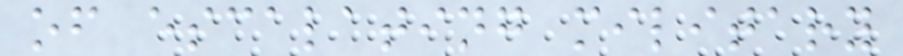of escalating military
